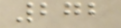272
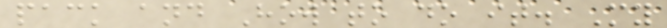pack and How to do it. My
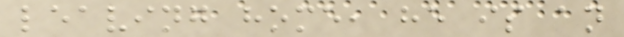leaving home, he is an
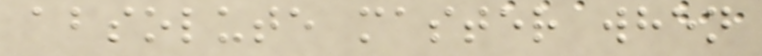absolute master when
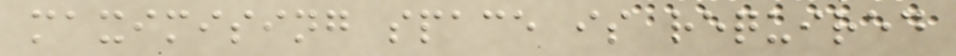maximising space is required
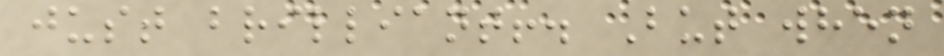just brilliant!. But when
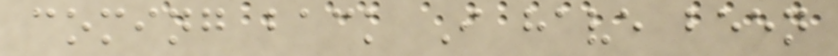coming back I have been
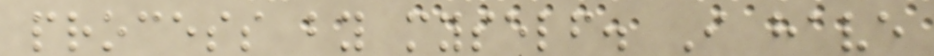process by myself. I have
